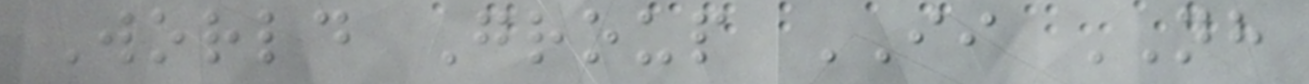World Group II NH
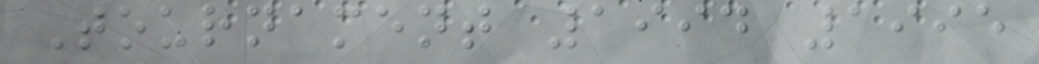Tournament 1994 1995
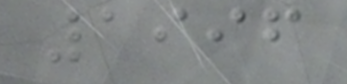1996
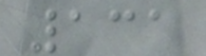131
